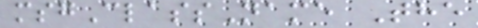msgClassName The
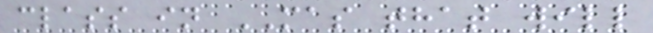class in MAS that will
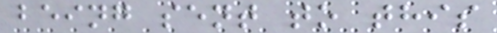being sent to this
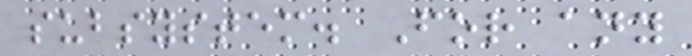subsystem. For any
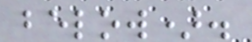below).
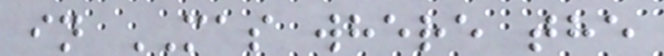in MAS where the
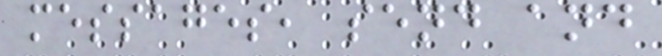messages, send and
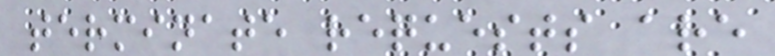terminate requests are
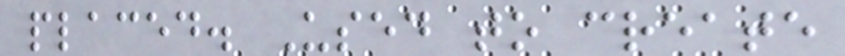placed. Used to create
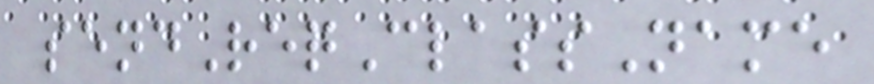sendReqClassName
